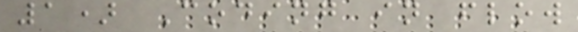1) Coding in flow
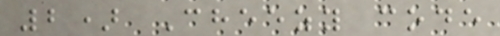2) Cheezy code
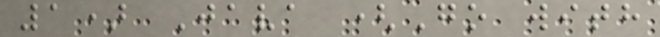1) Java (Go with
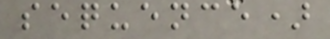sequence)
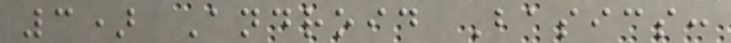3) Android Basics:
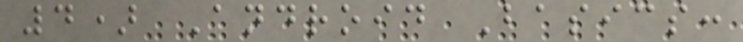4) Android Basics:
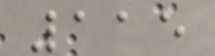115
